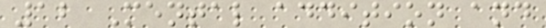12 Mental addition and
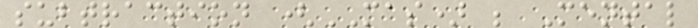subtraction (MAS) ; Mental
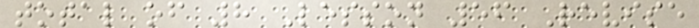total of 8 Lesson 56 Revise
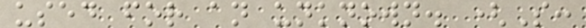used for an unknown. (S:
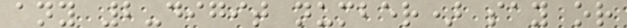any 2-digit number) say or
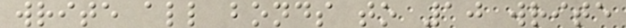write all bonds to 10 write
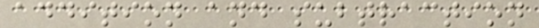addition and subtraction
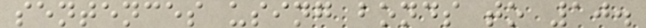sentences using bonds to 10.
